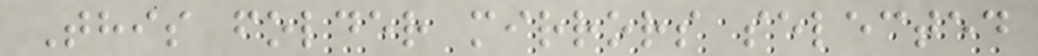This folder mirrors selected
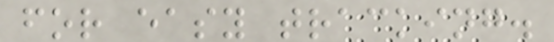for easy tracking.
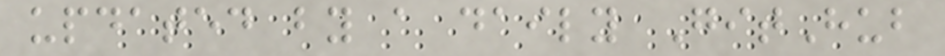updated by a daily GitHub
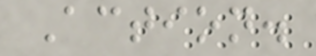Action.
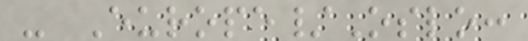- Europe/Oslo:
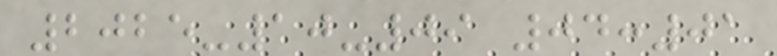2025-10-09 04:01
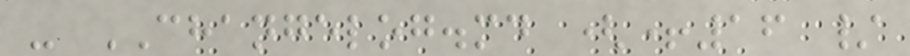- CHANGELOG.md (+16 /
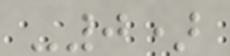-0)
